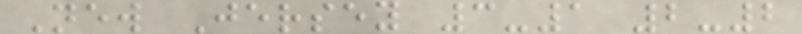New Jersey 3-1 2-2
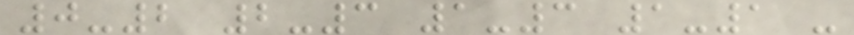0-2 2-3 1-3 1-1 -
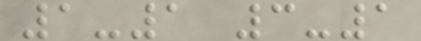1-1 3-1
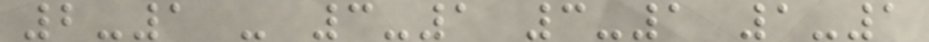2-1 - 3-1 3-1 1-1
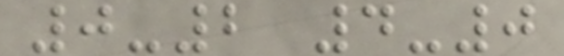0-2 4-0
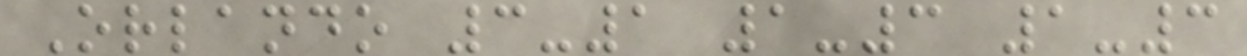Orlando 3-1 1-3 1-3
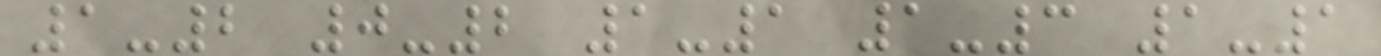1-2 0-2 1-1 1-3 1-1
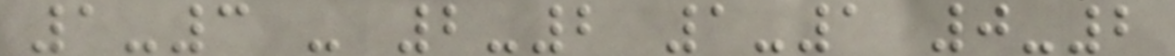1-3 - 2-2 1-1 0-2
